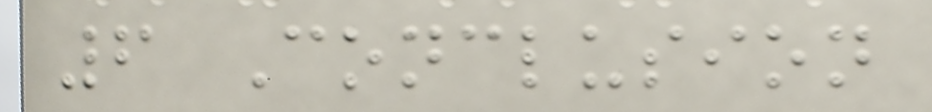6 Conclusion
